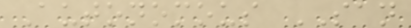Autonomous SAN
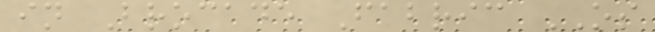in Brocade Fabric OS
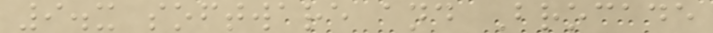9.x software and Brocade
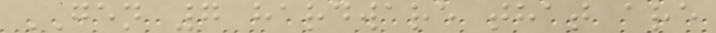GEN 7 hardware that are
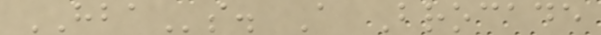HBAs. A Brocade
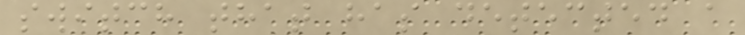switch that has detected a
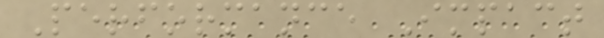Performance Impact
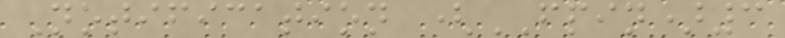Notification (FPIN)3
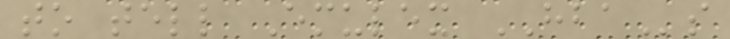to tell Emulex HBAs
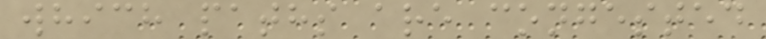which paths are congested
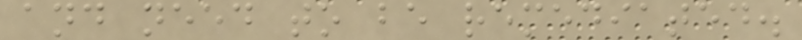and need to be remediated.
